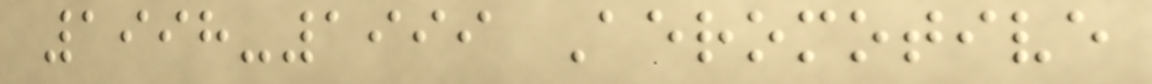1998-1999 Aeromotive
